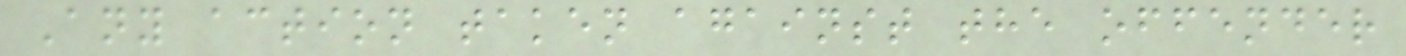Any action taken against the offender
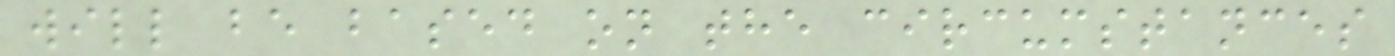will be based on the circumstances
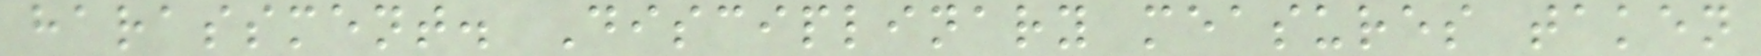harassment. Disciplinary measures taken
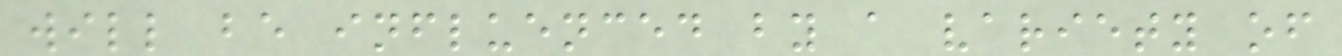will be influenced by a variety of
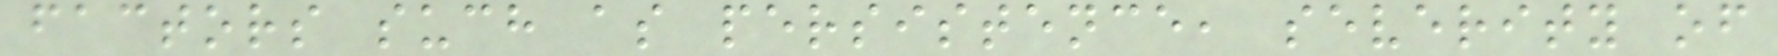factors such as persistence, severity of
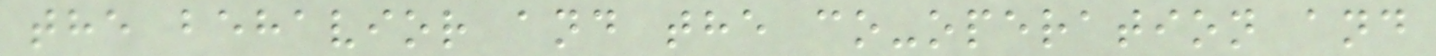the behavior and the co-operation and
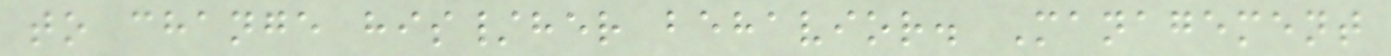to change his/her behavior. Management
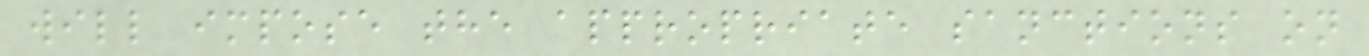will impose the appropriate sanctions on
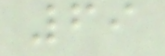69
